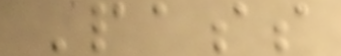Pass
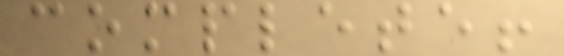complete!
